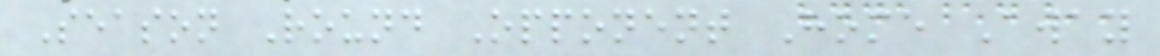Season Round Opponent Home Away
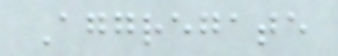Aggregate
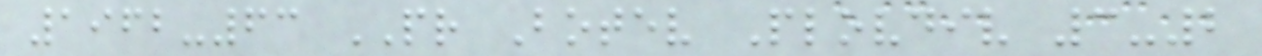1962-63 PR Botev Plovdiv 3-2
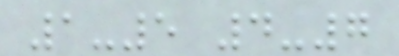1-5 4-7
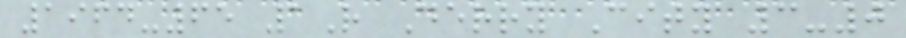1964-65 1R Derry City 3-0
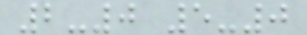2-0 5-0
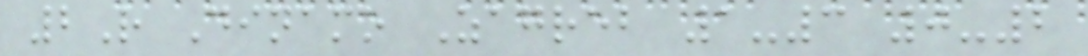2R Dinamo Zagreb 1-3 0-2
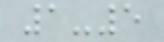1-5
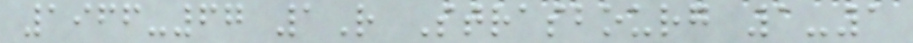1966-67 1R Strasbourg 1-1
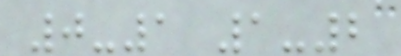0-1 1-2
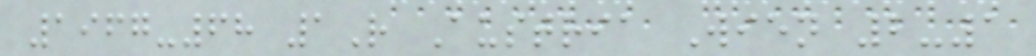1967-68 1R Austria Wien 2-1
